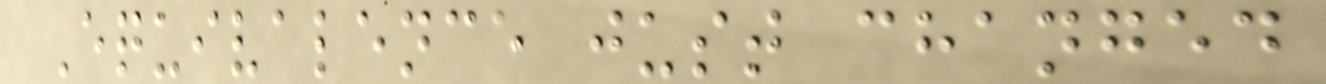Equivalence just changed
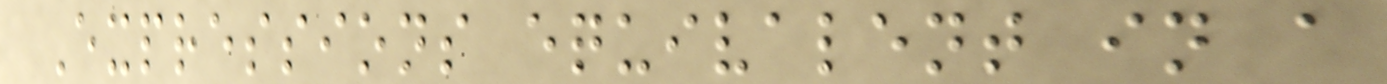Expressions equivalent in a
